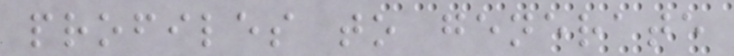profiles to generate
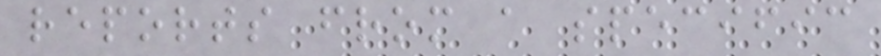reports from a specific
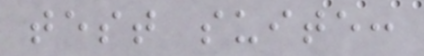test suite:
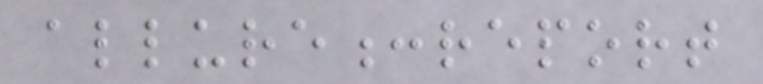allure:report
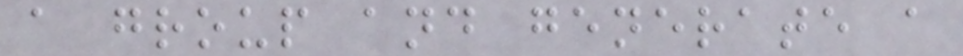a group and generate a
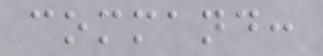command:
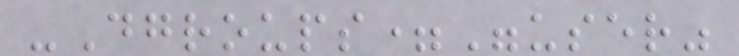-Dgroups="user"
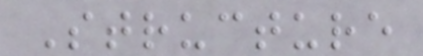Structure
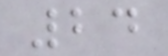24
